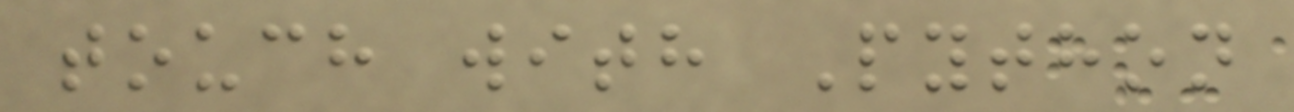touch with Python
